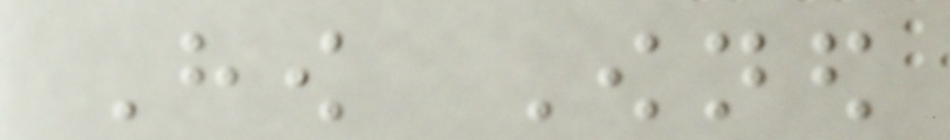How Owned
